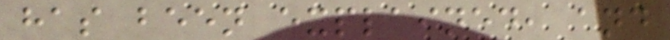has been explained, and
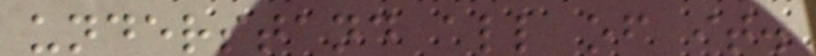understand all of it.
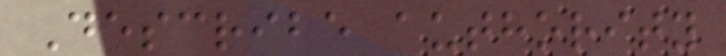Describe authority
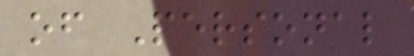of Personal
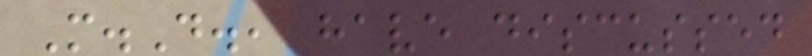M.D., have discussed
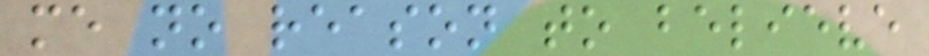me no reason to believe
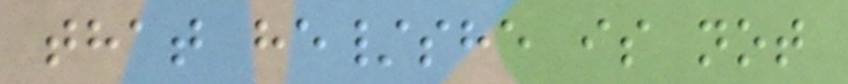that he/she is not
